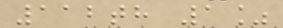112th 1%
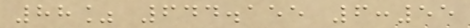88% 644.155 6:55
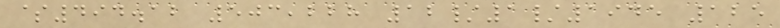$494.12 503,228 12/1/1945 125
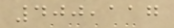400,117
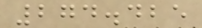274.425
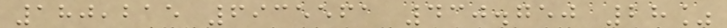180,215 6935561 430.750 28%
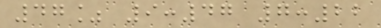47% 9:47 7:22
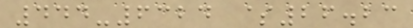444-6324 $26.23
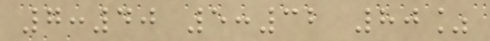7:40 5:32 80%
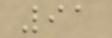91
